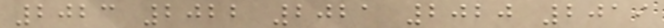2023 2022 2021 2020 2019
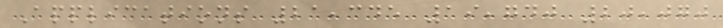Applications 21,345 19,740 20,070
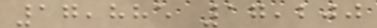17,885 17,200
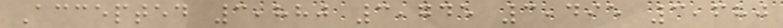Accepted 3,880 3,745 3,495 3,680
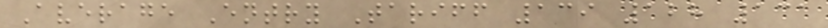Average Entry Tariff 139 128 131
